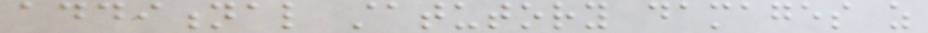additional statutory damages as
